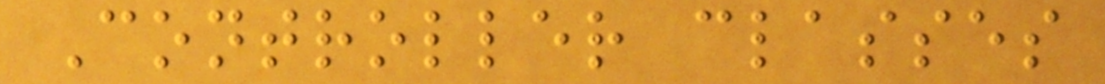Controller classes
